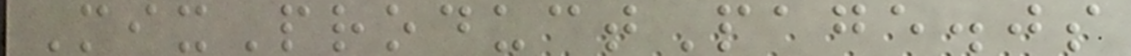MixProductPage.js
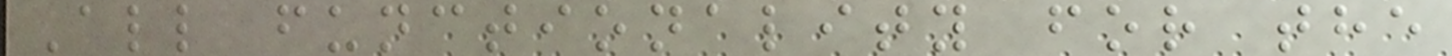All functionality for the
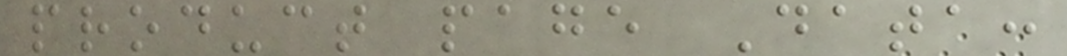product page Data:
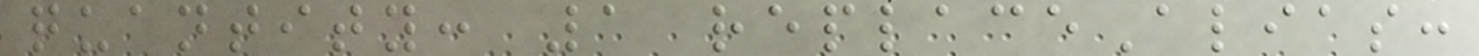quantity: 1 replaceAlias:
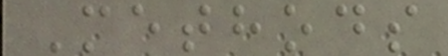Methods
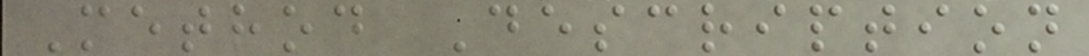Method Description
